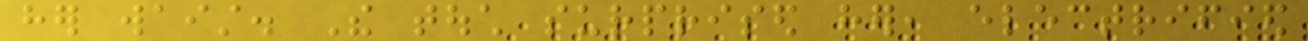her waist. The touch surprised her, electrified
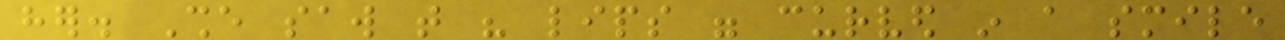her. She saw that his lips were curved in a smile
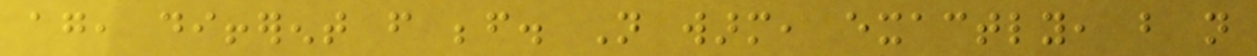again, different from before. Not warm, exactly, but not
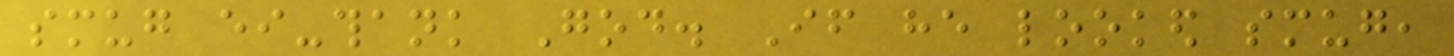smug either-thank God. If he looked smug,
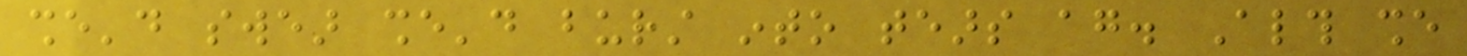she'd swear she'd burst into tears again. Although she
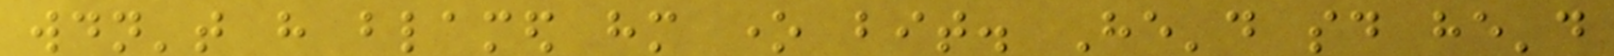wouldn't have blamed him one bit. He'd said he'd
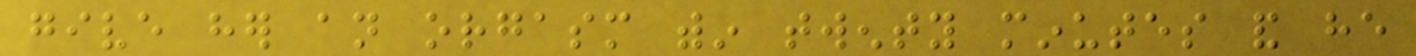give her an orgasm within twenty minutes and he
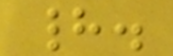had.
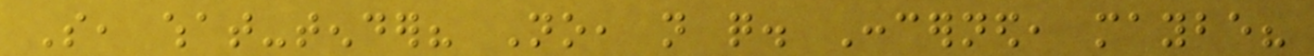So, what-tender? No, not quite. Concerned, maybe?
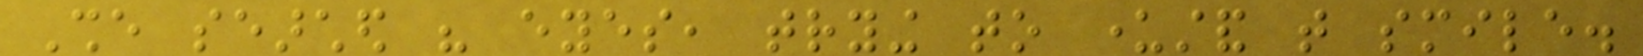She searched his eyes, trying to understand that smile.
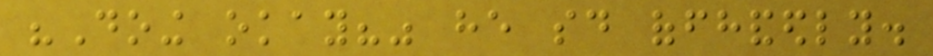"Doing okay?" he said offhandedly.
